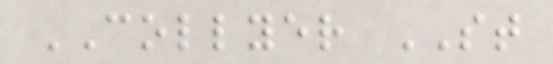COLLYER ST
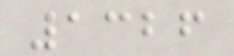1326
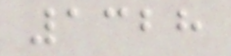1328
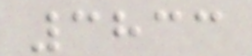3833
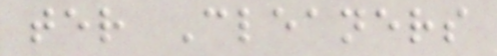ter Cleaners
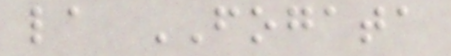la FOGATA
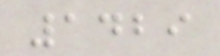1429
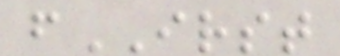fIRST
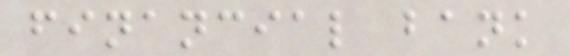financial bank
